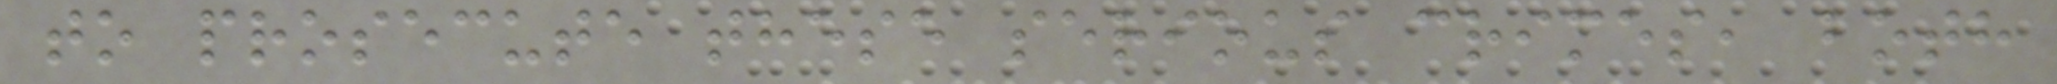to prosecute these serious crimes, both
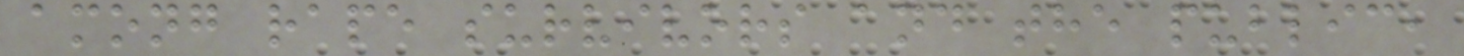among rape survivors and the public,
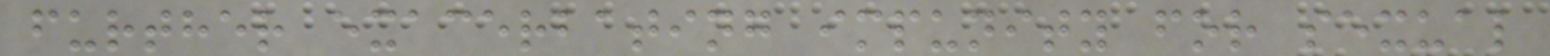further exacerbating impunity for sexual
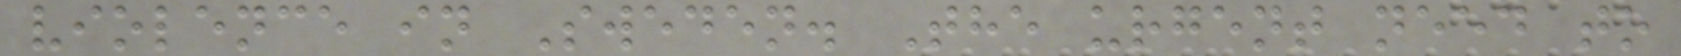violence in Sweden. The urgent need to
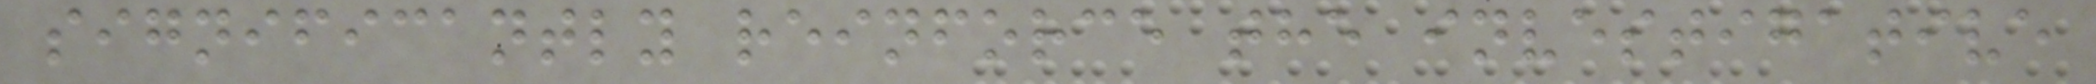significantly reinforce the investigative
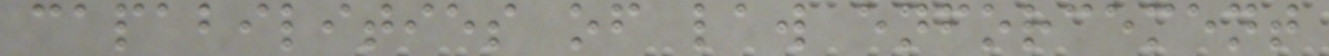capabilities of law enforcement
